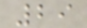29
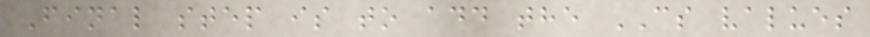Final step is to add the CS values
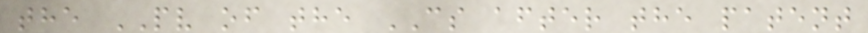the PV of the CS after the patent
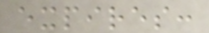expires:
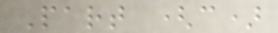Part (c)
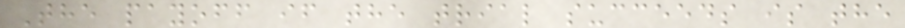The payoff if the trial succeeds is the
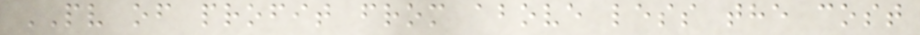PV of profit from above less the cost
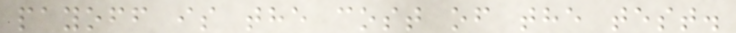payoff is the cost of the test.
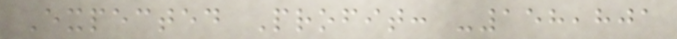Expected Profit: -158,801
